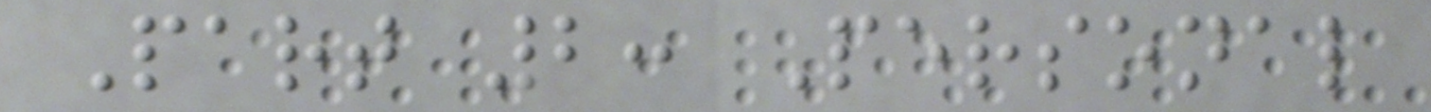Part 2: Personal
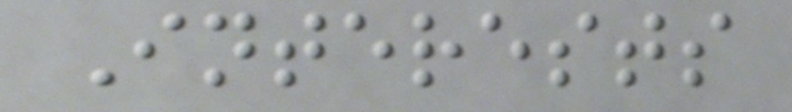Interests
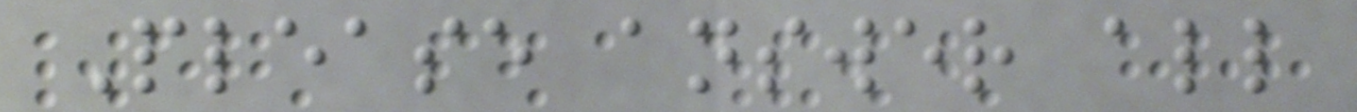Please answer all
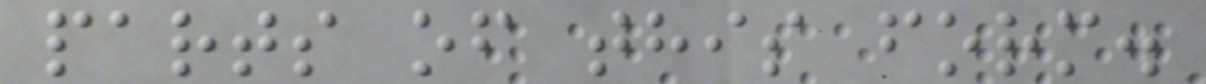parts of this form.
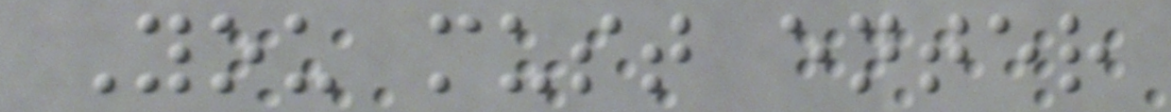You must enter
